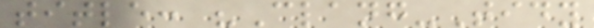title: "Clang-Tidy
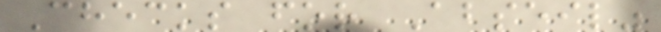Checks for Abseil"
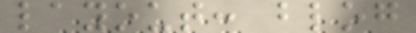layout: blog
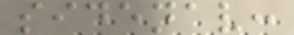sidenav:
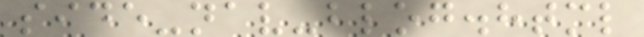side-nav-blog.html
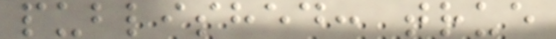published: true
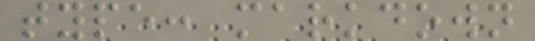type: markdown
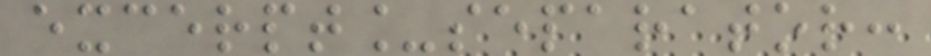excerpt_separator:
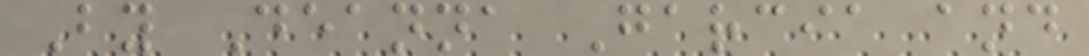By Deanna Garcia and
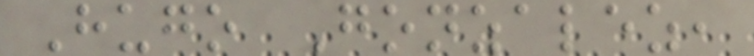Hugo Gonzalez,
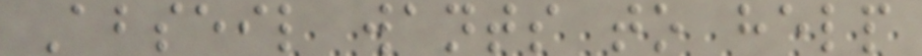Abseil wants to help
